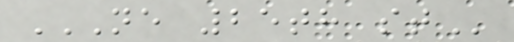NE 25TH ST
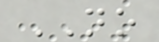NO
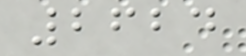2624
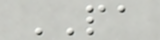PA
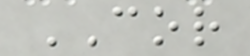COR
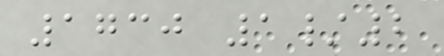1730 1/2
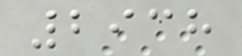2938
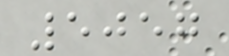5057
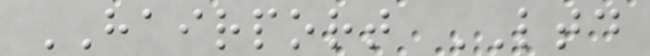HAIRPORT LTD
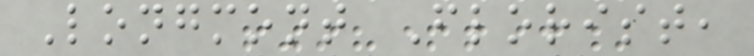Longmont Florist,
